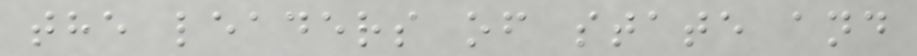the leaders of state and
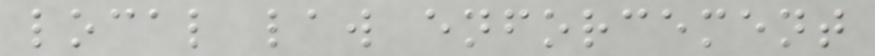local law enforcement
